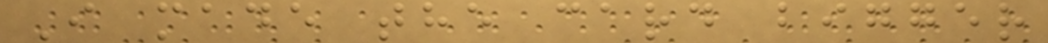I made the card bigger
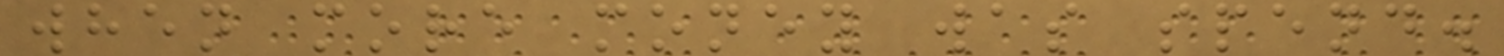when more money was spend.
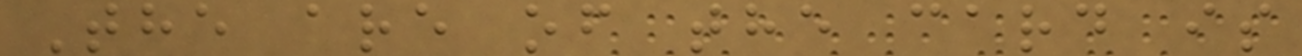The are of the card is
